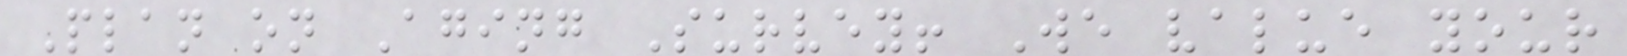Plan on Aging Survey! We value your
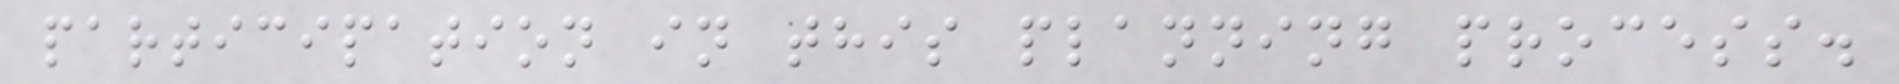participation in this planning process.
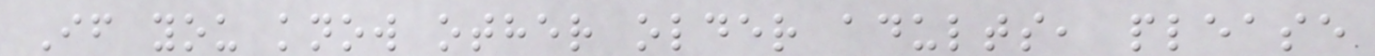If you know other older adults, please
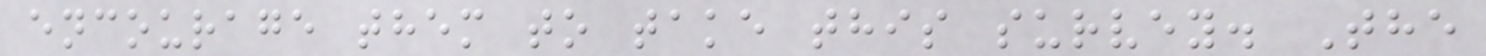encourage them to take this survey. The
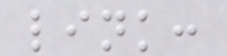link:
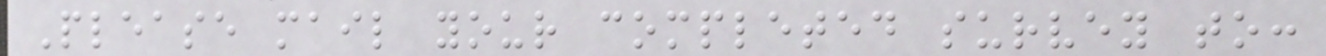Please mail your completed survey to:
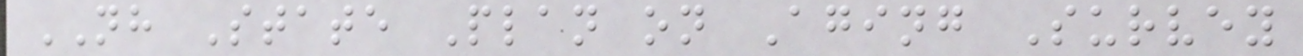NH State Plan on Aging Survey
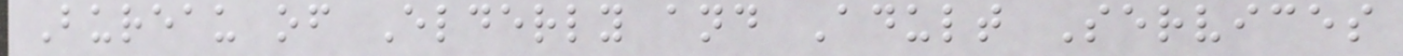Bureau of Elderly and Adult Services
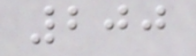200
